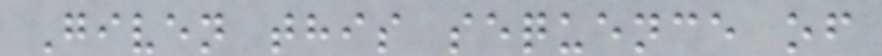Given this sequence of
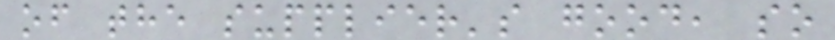of the supplier's good, so
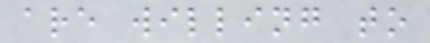are willing to
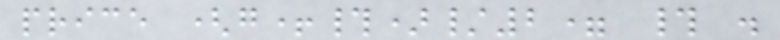price (g+#)/2= # .
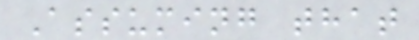Assuming that
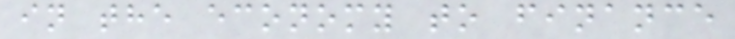in the economy to finance
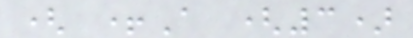( +A (3)
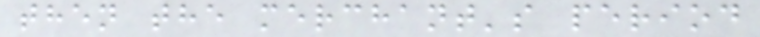then the merchant's period
